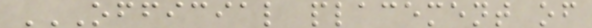OFFICIAL PLACEMENT OF
